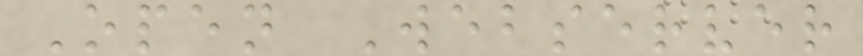Open Webserver
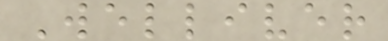Welliver
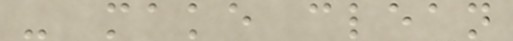- make clean
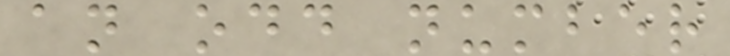an odd number
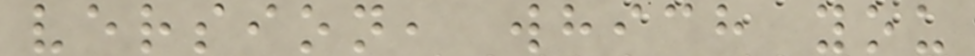version, which you
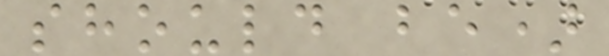should be)
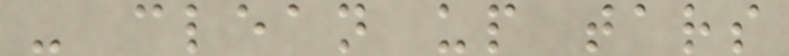- clean up tars
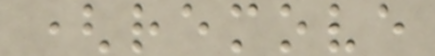(remove
